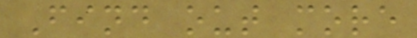Find out more
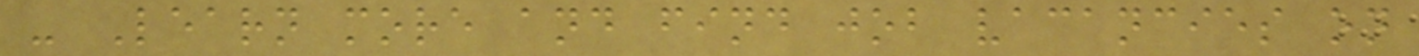- Learn more and find job vacancies on
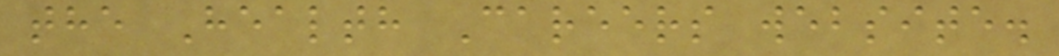the Health Careers website.
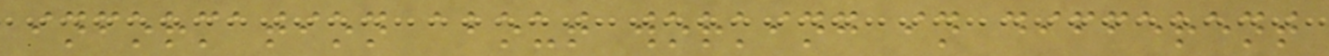information about working in different
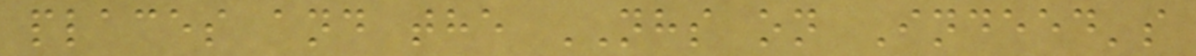places and the NHS on Indeed's
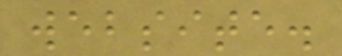website.
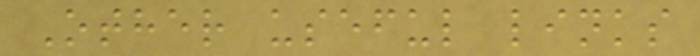Other useful links
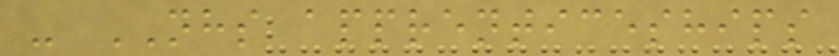- NHS apprenticeships
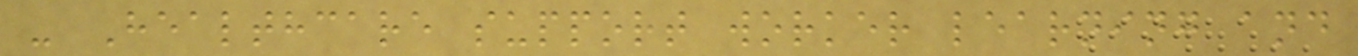- Healthcare support worker learning and
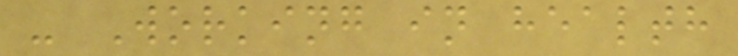- Working in health
